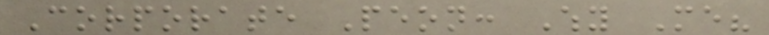Corporate Peon: Why Me?
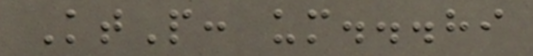KtP: um...hi
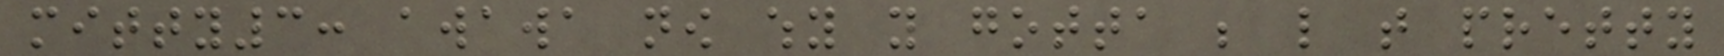mitty3: awawa now why you gotta be like that pretty
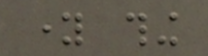young thing
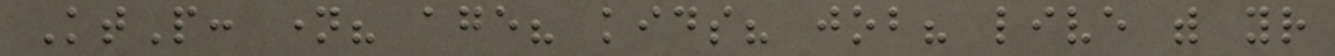KtP: name? age? kids? job? live with your
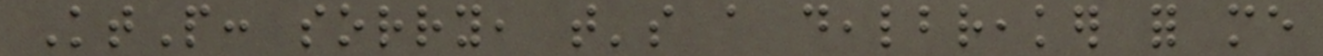KtP: sorry, that's a dealbreaker for me
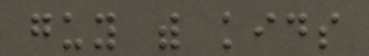guy with kids
